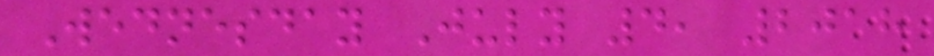Wednesday July 4, 2018
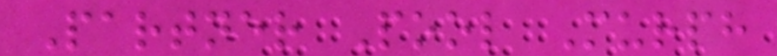Partner Pool Murph
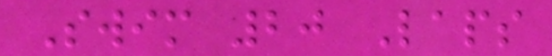Swim 20 Laps
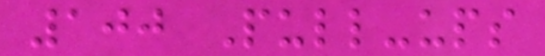100 Pull-ups
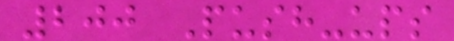200 Push-ups
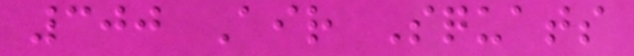300 Air Squats
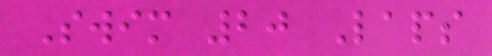Swim 20 Laps
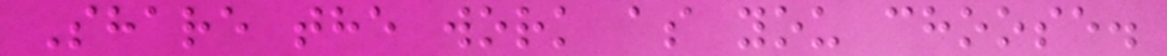Share the work as you choose.
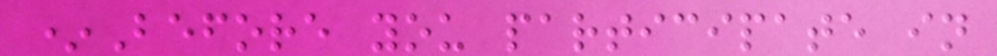*Before you participate in
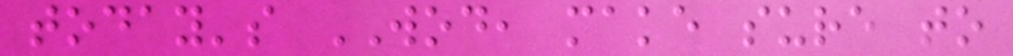today's WOD, make sure to
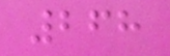268
